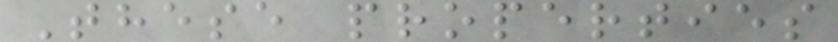These properties
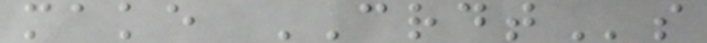make CRDTs
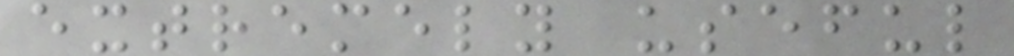extremely useful
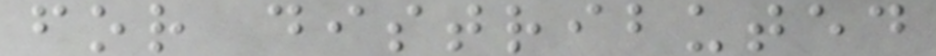for distributed
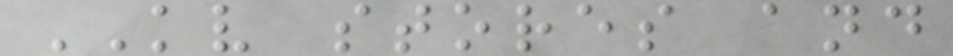KV stores and
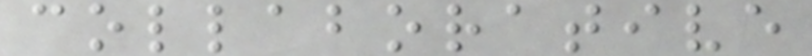collaborative
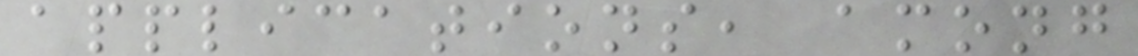applications, among
